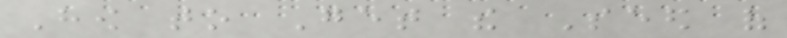How to Get the Seed of
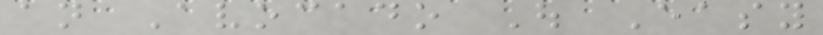an Avocado Out Easy
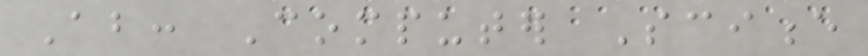About: Computer Science
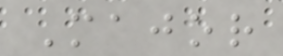Major
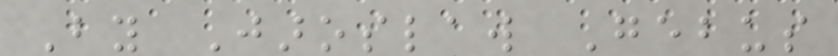By Jaroslaw Gebus
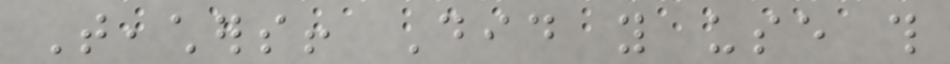Teachers! Did you use this
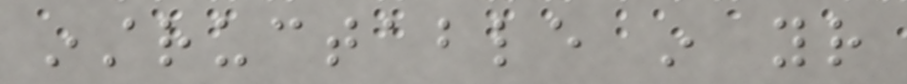instructable in your
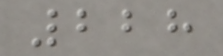228
